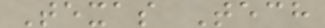Texas Tech
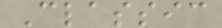Classic
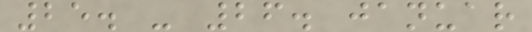25. - 26. januar
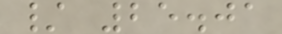/ 25.01
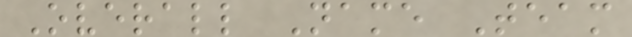Overall Name Team
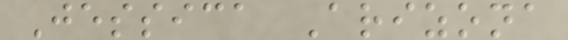Jessica Arizona
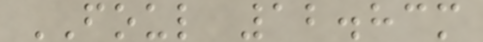FOUL 12.83m
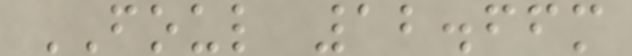FOUL 12.66m
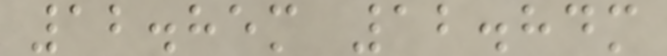12.85m 12.84m
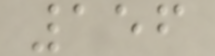156
